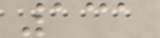131
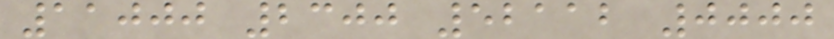11000 2300 52112 0000
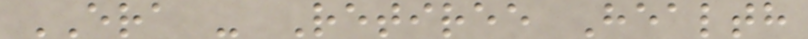ERA - Retiree Health
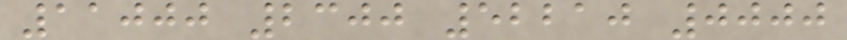11000 2300 52210 0000
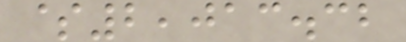$2,013.32
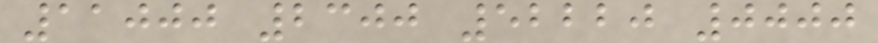11000 2300 52220 0000
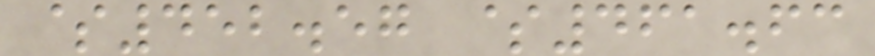$452.57 $461.63
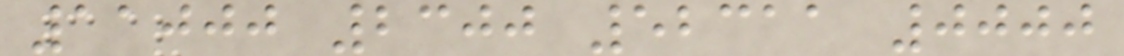11000 2300 52311 0000
